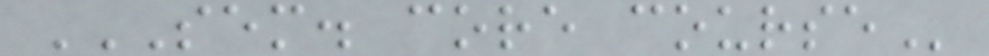SEM. CORE COURSE
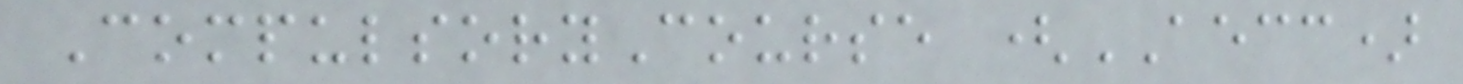CompulsoryCourse (AECC)
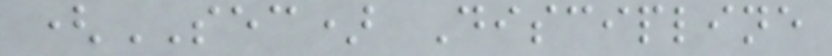(SEC) Discipline
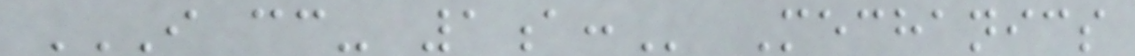I CC- 1A: Mechanics
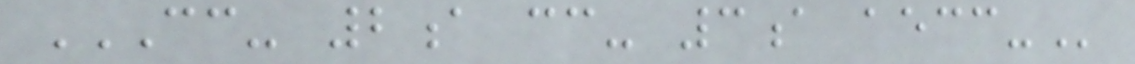CC- 2A CC- 3A AECC-
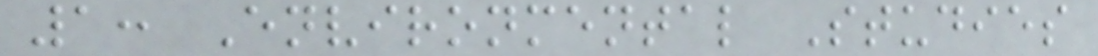1: Environmental Studies
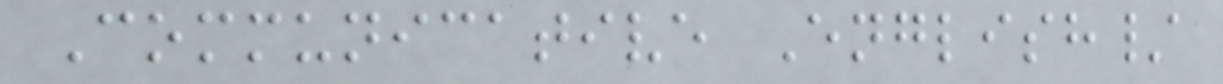Communicative English/
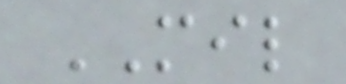MIL
